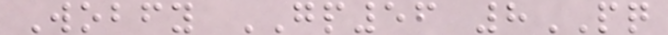Wobfy GP56 8PQ
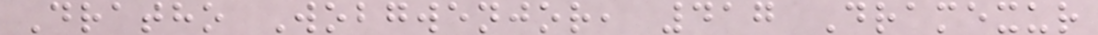Dratho Wobgwenjor, 417 Dramexur
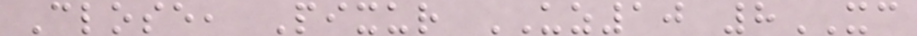Close, Pixur UZ10 8XC
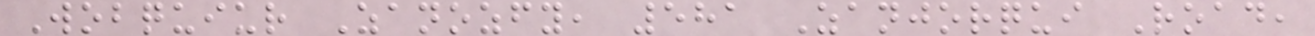Wobquiur Zanozfy, 581 Zanjorqui Road,
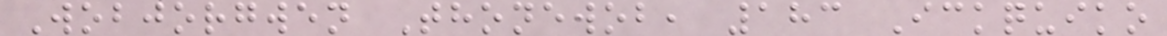Wobjorgwen Thonewob, 183 Ickquiko
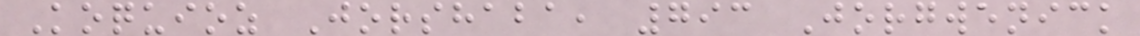Koquioz Jorshaba, 793 Jorgwenick
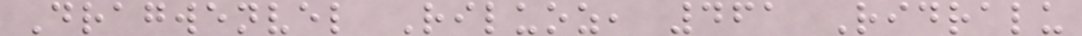Dragwenvel Riluoz, 461 Ridralu
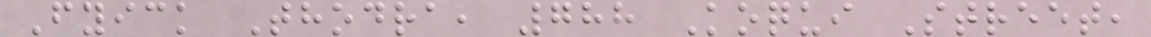Fyick Thodra, 788 Koqui Street,
